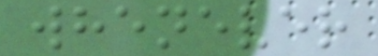whenever
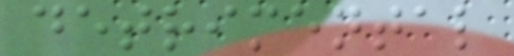detrimental
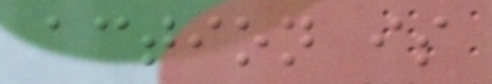action is
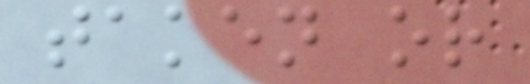taken or
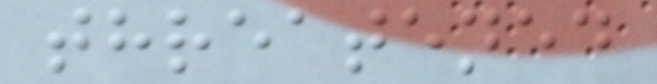threatened
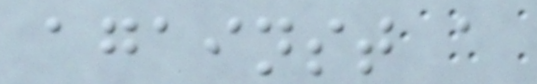against a
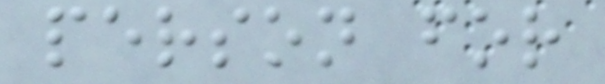person for
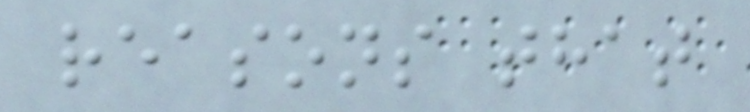reasons that
